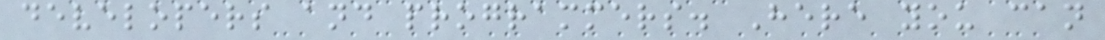developers and programmers. Here you can
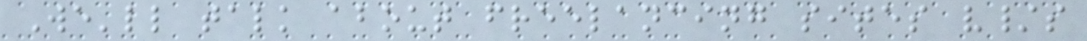We'll talk about freelancing sites v/s
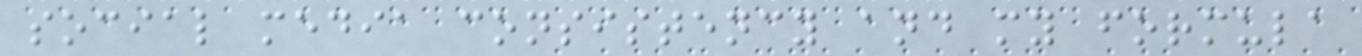social media consistency and my formula
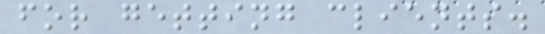for getting clients.
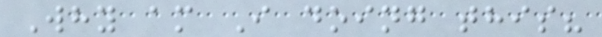Why am I doing this?
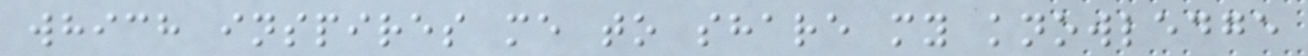which inspires me to share my knowledge
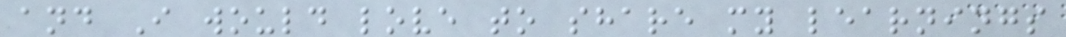and I would love to share my learnings
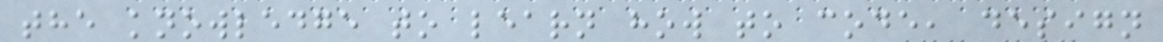the knowledge to learn how to code, design
